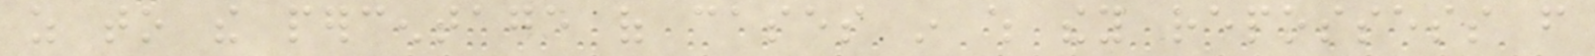as to the percentage of cases in which they repossess from
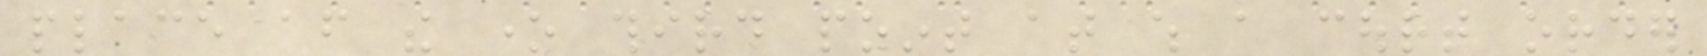place after the one third point at which a court order
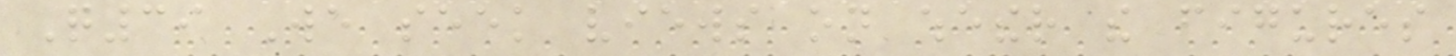Q39 We seek views on whether the figures
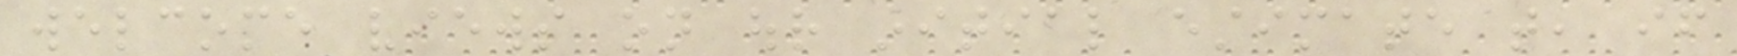welcome views on our initial estimate that, if
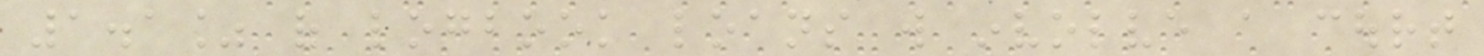1.1% of logbook loans will involve a court
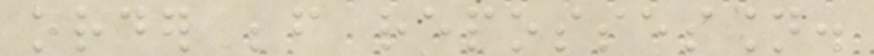order before repossession.
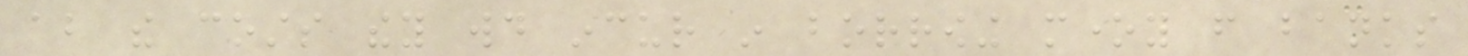about the costs they would incur in borrowing money from banks
